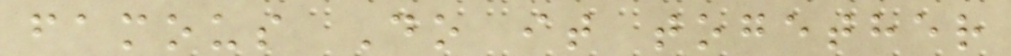famous Do it together
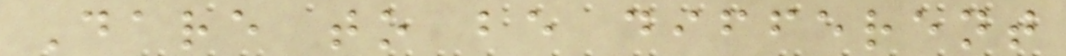Dare to be different
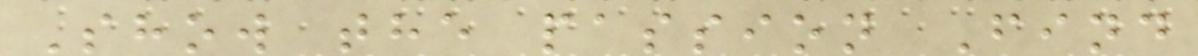Show the passion Find
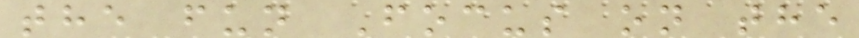the fun Focus on the
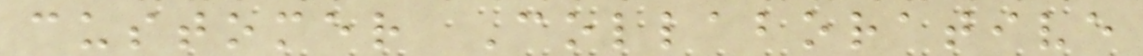customer Collaborative
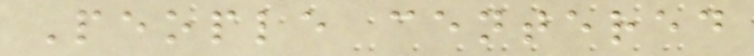People centered
